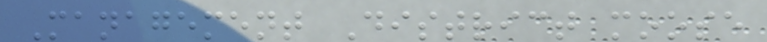Management District moose
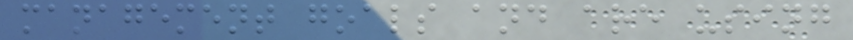management goals and are using
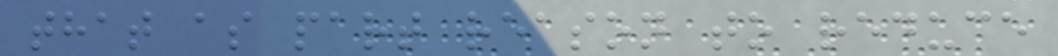that as part reason to reduce
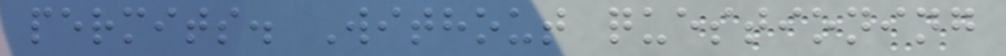permits. Without questioning
